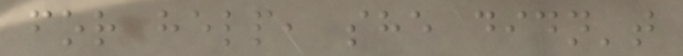for help, she didn't
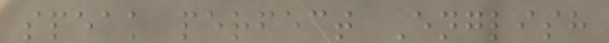speak perfect English
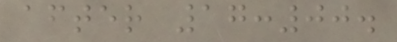after 17:00.
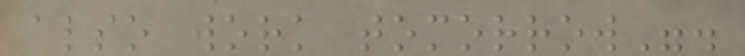also work tomorrow".
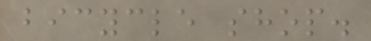bicycle shop.
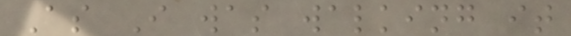As I was walking it
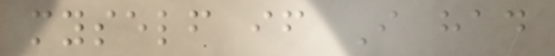myself if I had
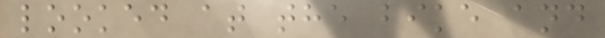looked at the bike and
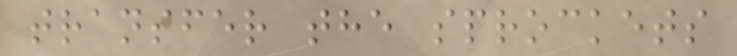transfer the sprockets
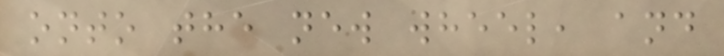onto the new wheel, and
